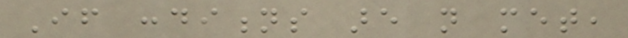If conditions are not met,
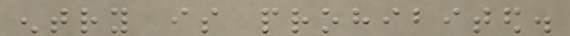entry is prohibited.
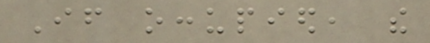If occupied, the
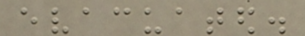evacuated.
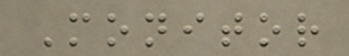Monitor
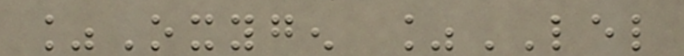%Oxygen %LEL
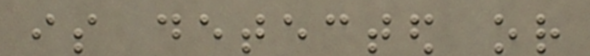is detected or
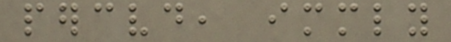perceived, immediately
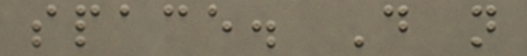space. Do not
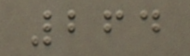264
